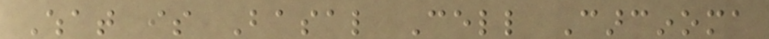What is Basal Cell Carcinoma
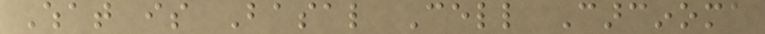What is Basal Cell Carcinoma
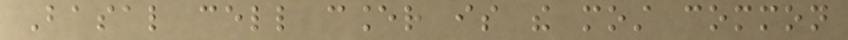Basal cell cancer is the most common
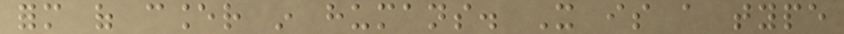form of cancer in humans. It is a type
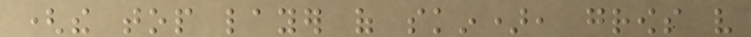(the top layer of skin), grows very
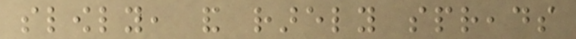slowly, and rarely spreads
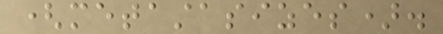(metastasizes).
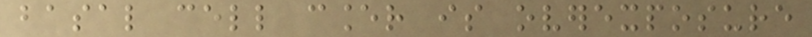basal cell cancer is overexposure
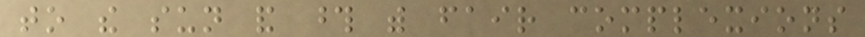to the sun and those with fair complexions
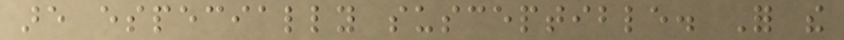are especially susceptible. For the
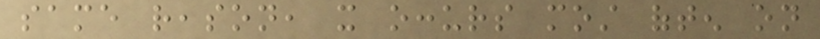same reason, it occurs most often on
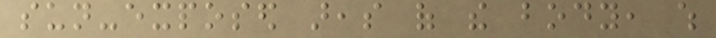sun-exposed areas of the body, which
